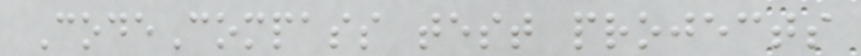CodeCompass test projects
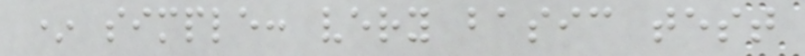* simple: very basic test
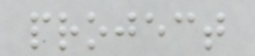project
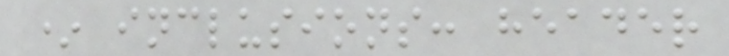* inclusions: header
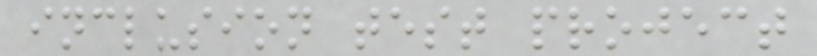inclusion test project
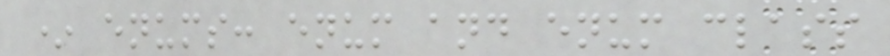* enums: enum and enum class
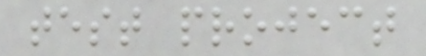test project
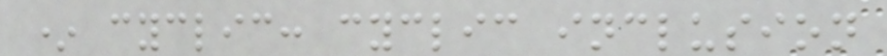* cyclic: cyclic inclusion
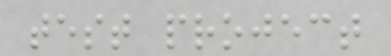test project
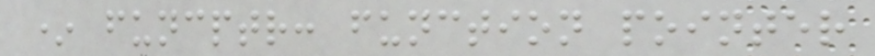* funcptr: function pointer
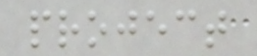project
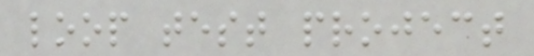loop test project
